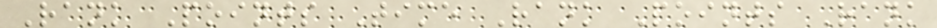Rank Points Time Rank Points Rank
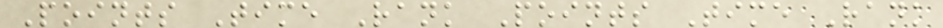Points Time Rank Points Time Rank
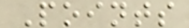Points
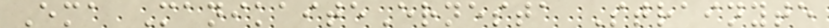Ema ManikaiteErnesta Strainyte
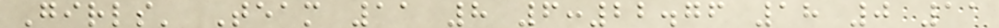Girls' Team 11 8 6:22.76 18 0 11
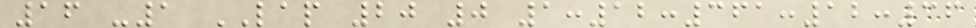16 -1 LAP 20 0 1:12:361:12:36
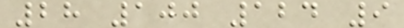28 100 124 9
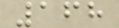168
